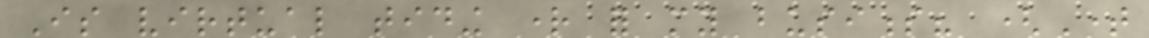Is virtual tiding right for my business? (Time
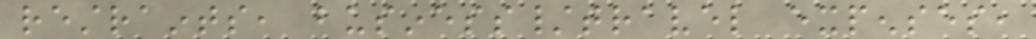restraints, business/travel expenses,
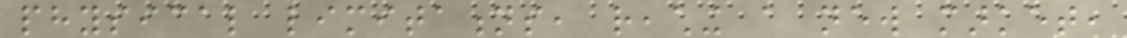physical limitations, reaching a new market,
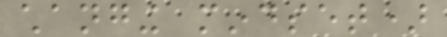changing mindset)
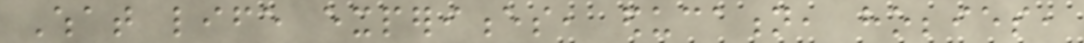What life experiences, education, hobbies,
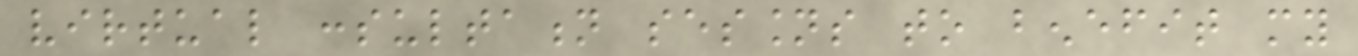virtual consultation sessions to benefit my
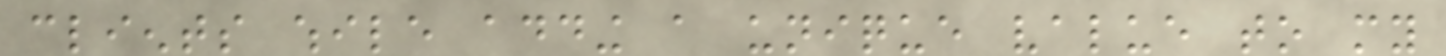clients while adding a unique value to my
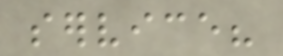service?
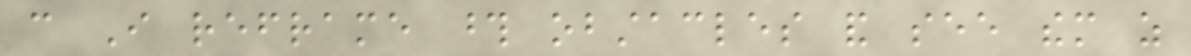can I reframe those obstacles and see them as
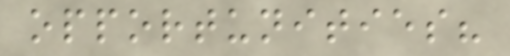opportunities?
